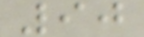90
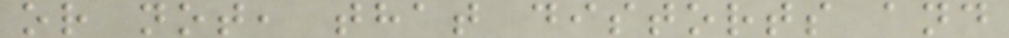or not, that distorts and
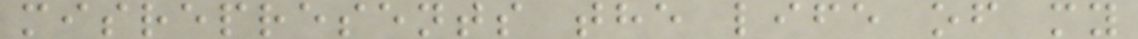misrepresents the life of my
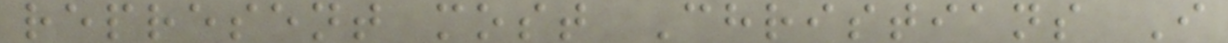represent most Christians I
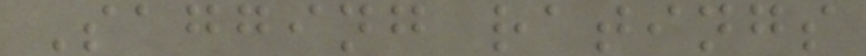Sagging ratings
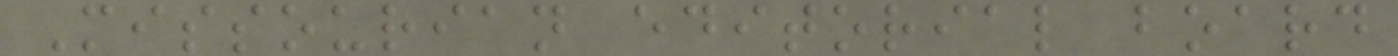Missourian editorial board
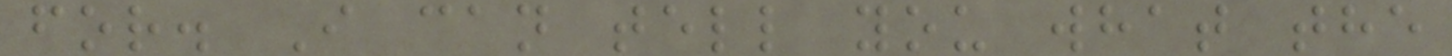for. I can tell you what the
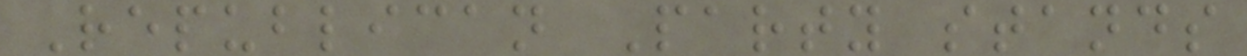Republican Party stands
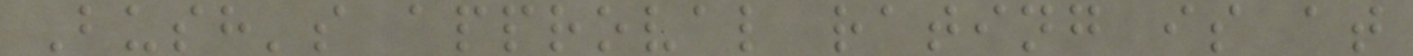Bush's approval rating is at
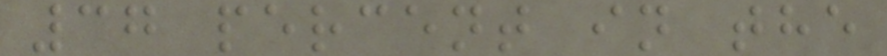37 percent in the
